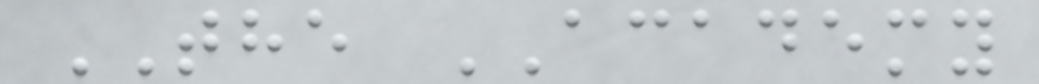THE ACADEMY
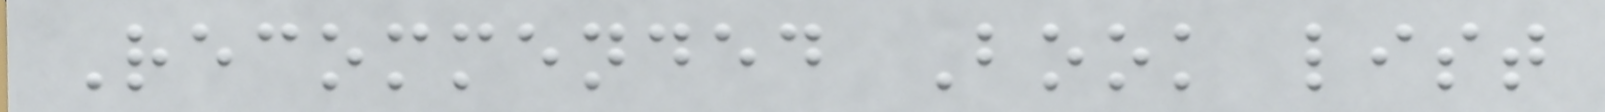Recommended Book list
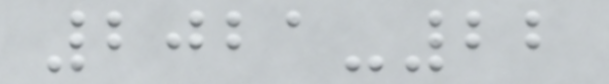2021-22
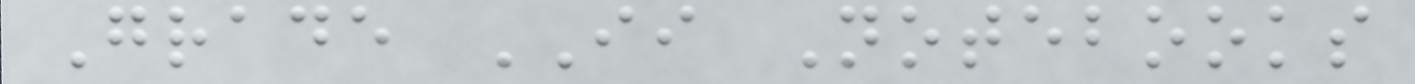Grade II Notebooks
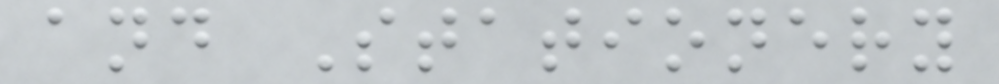and Stationery
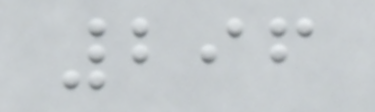296
